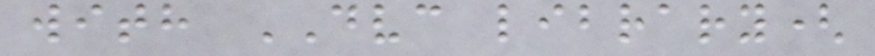with DVC library(
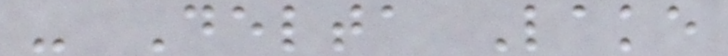- Delta Lake
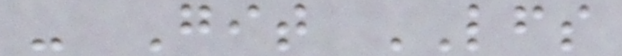- Git LFS
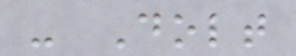- Dolt
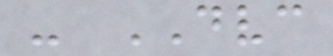- DVC
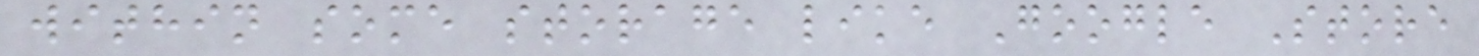within some storage like Google Store
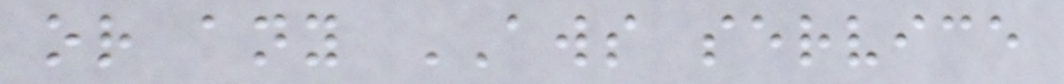or any AWS service
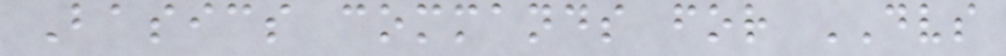Basics commands for DVS
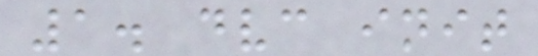1. dvc init
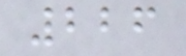226
